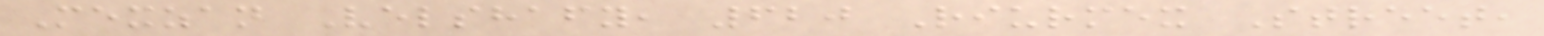Mexzan Velshafy, 620 Riurmex Street,
